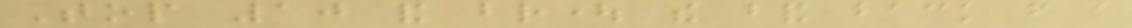Top 10 and brought the band back from a
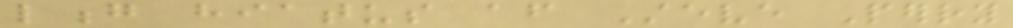long hiatus after Steve Perry
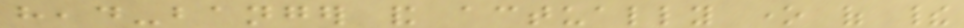head-banger and actually one of their
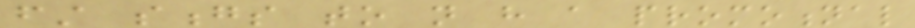first songs to not have a promotional
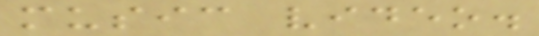music video.
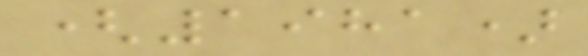(1981)
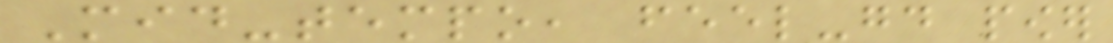Mid-tempo, feel-good power
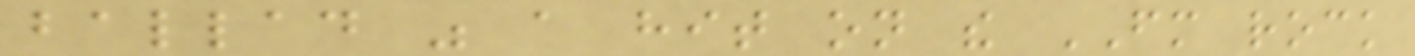ballad was a hit on the FM rock
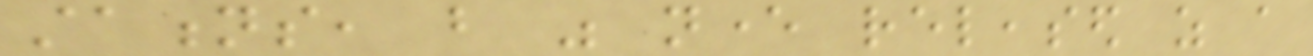stations, but was never released as a
